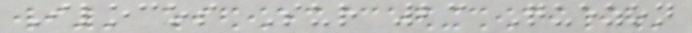Ilocos Sur 23 Quezon
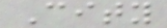City
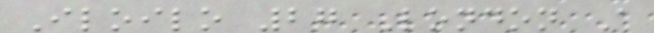Iloilo 27 London A
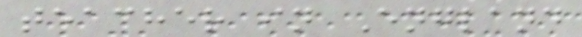teacher in England
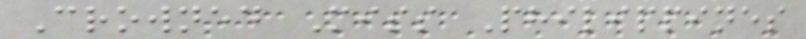Crowned Miss Philippines
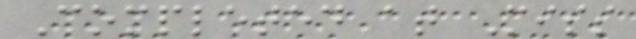Completed at Miss
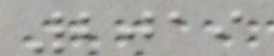2019
